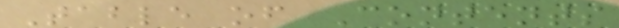Table of Contents
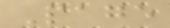Page
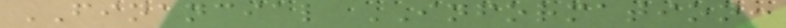FINANCIAL INFORMATION:
